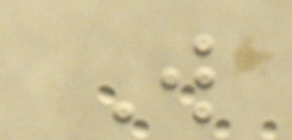W
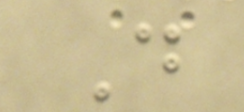D
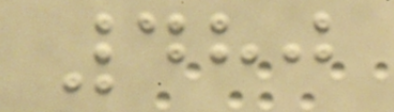480
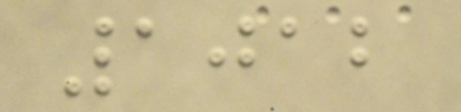1012
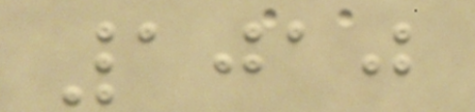1010
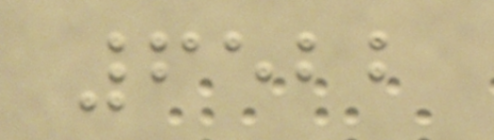6522
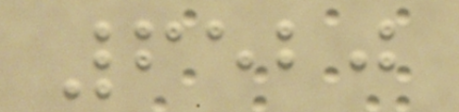6520
